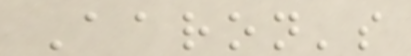Aaron's
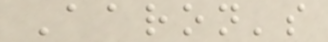Aaron's
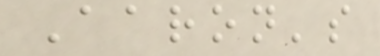Aaron's
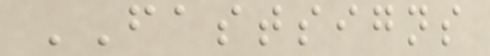FASTSIGNS
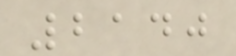2140
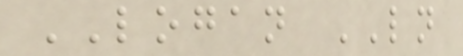LOGAN LN
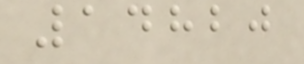14820
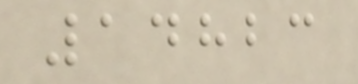14823
